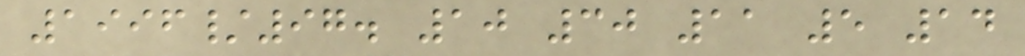1996/97. 10 30 11 5 14
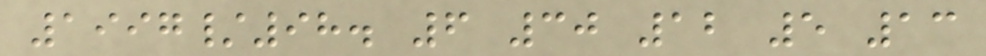1997/98. 6 30 12 5 13
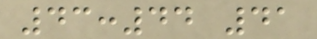43:44 41
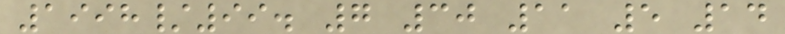1998/99. 7 30 11 5 14
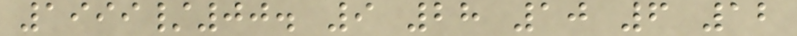1999/00. 9 28 10 6 12
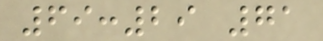69:29 71
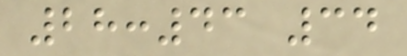28:43 34
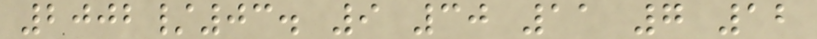2002/03. 9 30 11 7 12
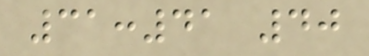31:41 40
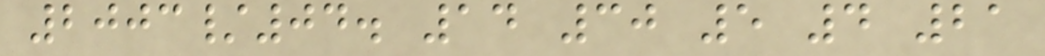2003/04. 14 30 5 4 21
